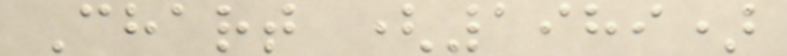Chart (1989)
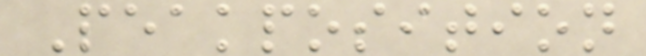Peakposition
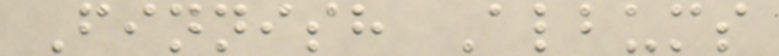Finnish Albums
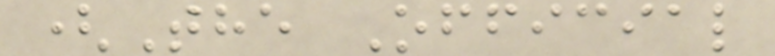(The Official
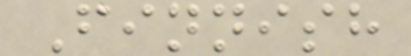Finnish
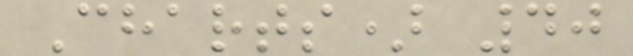Charts) 40
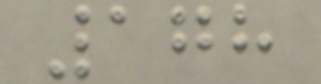178
